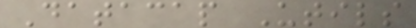Datacap Utils
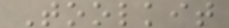Toolkit
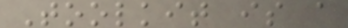Toolkit is a
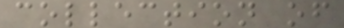collection of
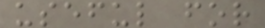useful for
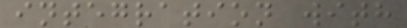integration with
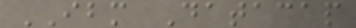IBM Datacap
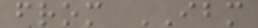from IBM
